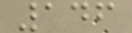146
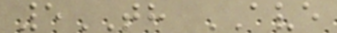5TH AVE
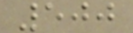500
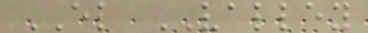EL VALLEY
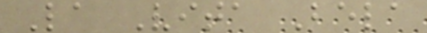La Vita Bela
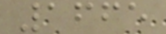1665
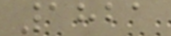1821
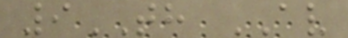9TH AV
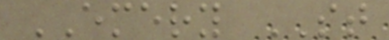EMERY ST
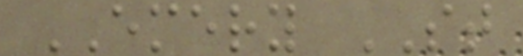EMERY ST
